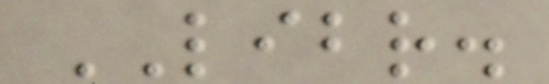LIBR.
